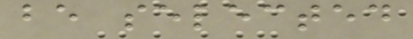be selected
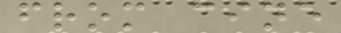from cine
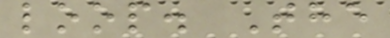loop. The
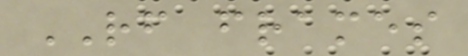RF frames
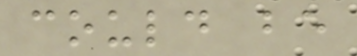could be
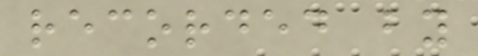recorded by
